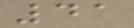41
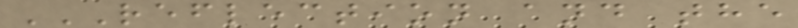REFLECTION AND THE
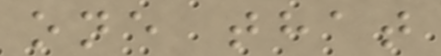one that
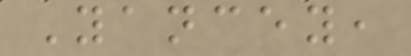Yancey,
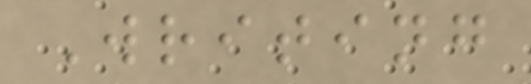Writing
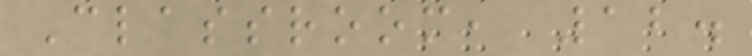Classroom, 12.
